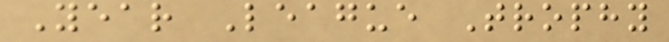Year League Trophy
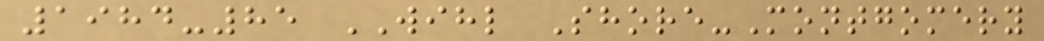1984-85 WIHL Shore-Montgomery
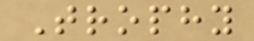Trophy
